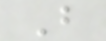B
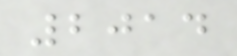2014
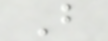B
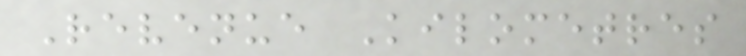Revenue Kilometres
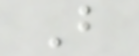B
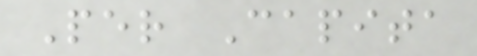Per Capita
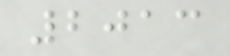2013
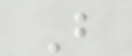B
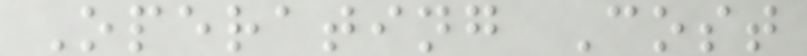Operating Cost
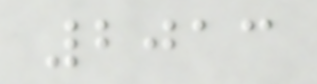2013
